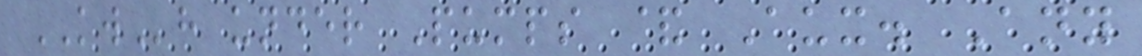KWh under Pumps & Aux. Any
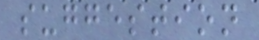suggestion
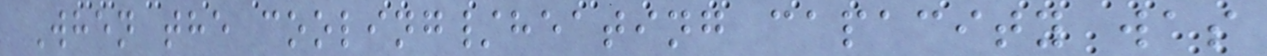When the cooling/heating capacity was
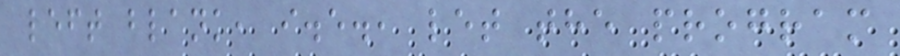left blank, i.e., let the program
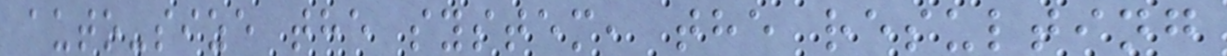auto-size the system, the resulting
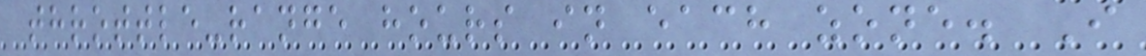throttle-range hours in each zone. I
